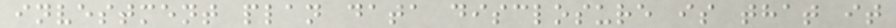investment plan data disclosure is that it
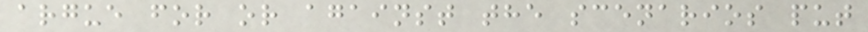argue for or against the scenarios put
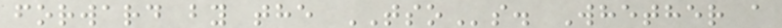forward by the TSOs. Whether a
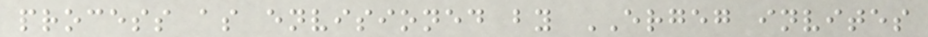process as envisioned by ERGEG invites
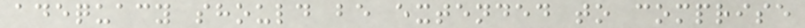adequacy should be extended to comprise
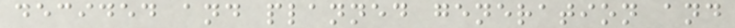decided and planned generation and
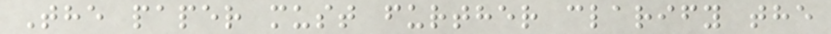The paper must further clarify the
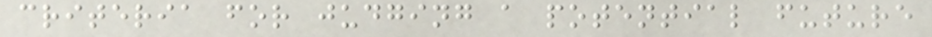criteria for judging a potential future
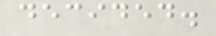decided.
